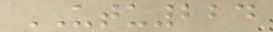UTU224
